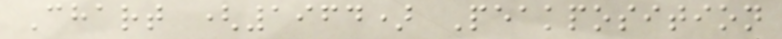Chart (1964) Peakposition
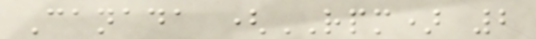Canada (RPM) 2
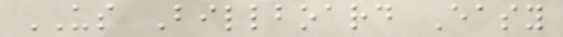US Billboard Easy
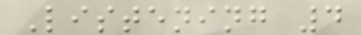Listening 4
